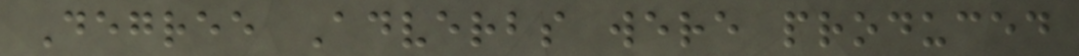Degree Adverbs were produced
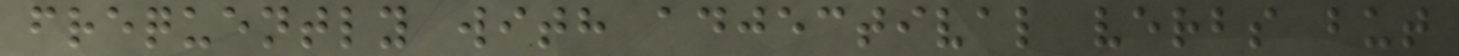frequently with adjectival verbs but
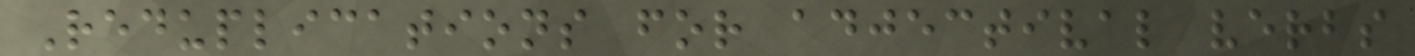Reduplications for adjectival verbs
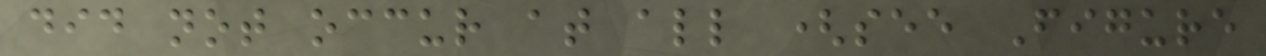did not occur at all (see Figure
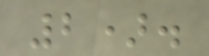2).
